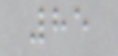85
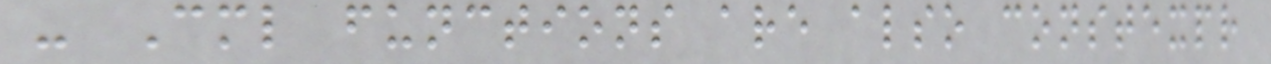- Cml functions are also constexpr
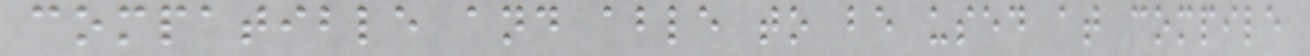compatible and able to be used at compile
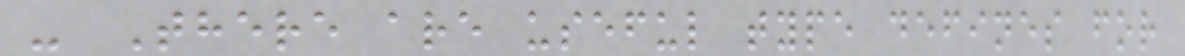- There are useful type defines for
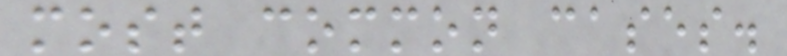most common cases.
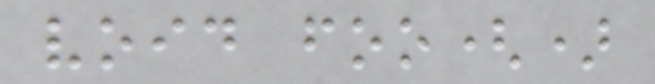void foo()
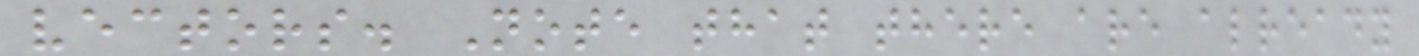vectors. Note that there are already
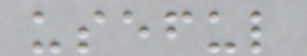useful
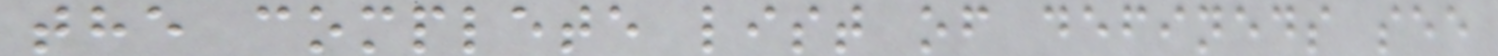the complete list of defineds see
